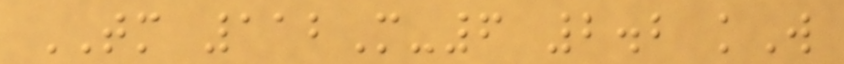TM 112M-6 2.2 kW
